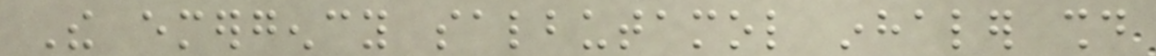The emergency salbutamol inhaler should
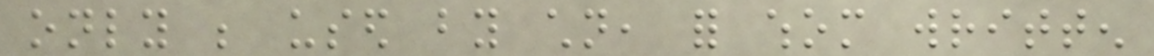only be used by children, for whom written
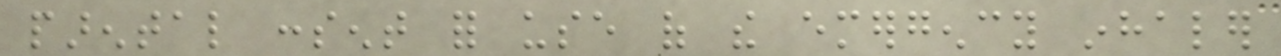parental consent for use of the emergency inhaler
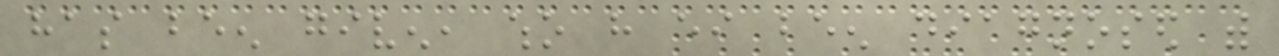has been given, who have either been diagnosed with
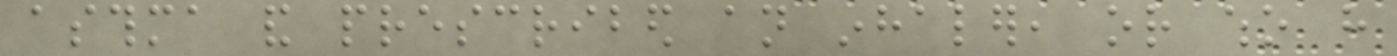asthma and prescribed an inhaler, or who have
